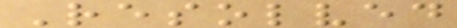Resolved
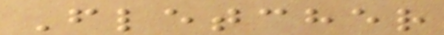Fletcher
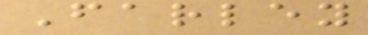Farley
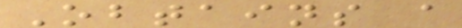Obtains a
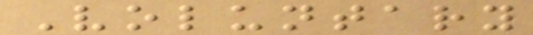Voluntary
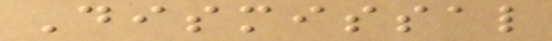Dismissal
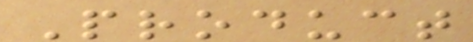Product
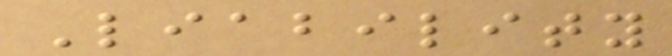Liability
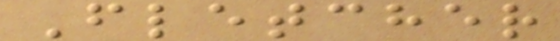Fletcher
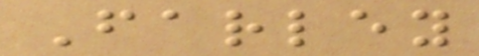Farley
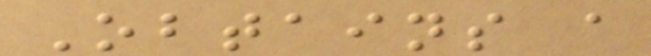Obtains a
